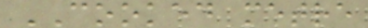COOKED metre
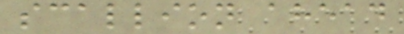scallion ahead
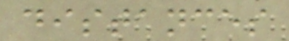distances
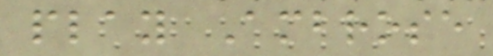play Ambrose
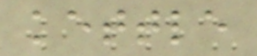kettle
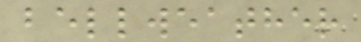bellweather
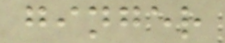ginger
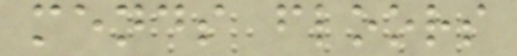mends floors
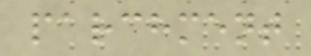parchment
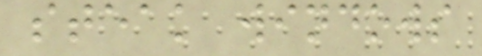steak windows
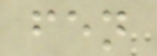fen
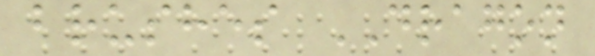brushes DRAGON
